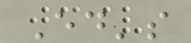Ed's
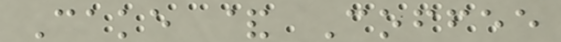Cake & Coffee
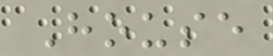House
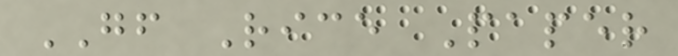GF Rice Paper
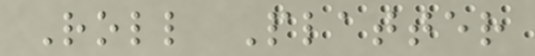Roll Platter
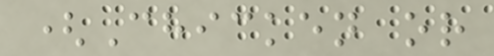(Chicken or
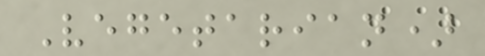Vegetarian)
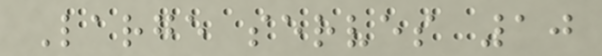Large serves 10
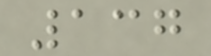137
